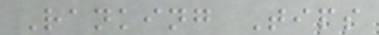Ranking Tips
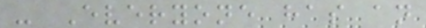- Everyone has an
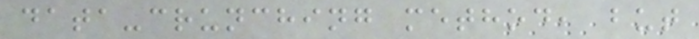data-crunching method, but
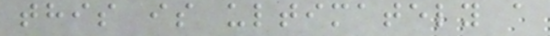this is ultimately a
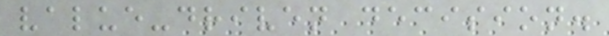value-driven decision.
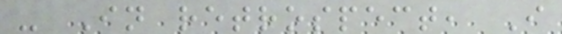- In retrospect, I
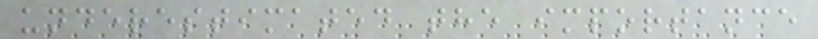underestimated the importance
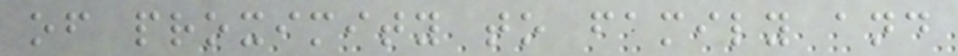of proximity to family and
